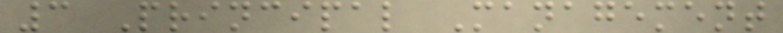3 Principal Management
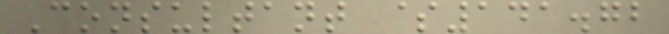Consultant $141.72
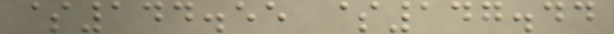$144.55 $147.44
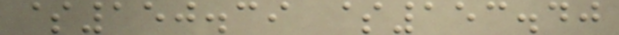$150.39 $153.40
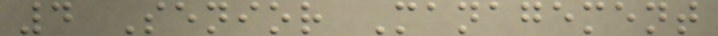4 Senior Management
